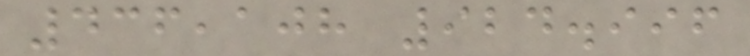436,108 924.996
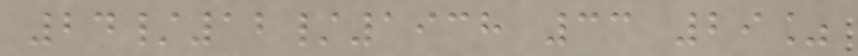24/12/1938 33 29%
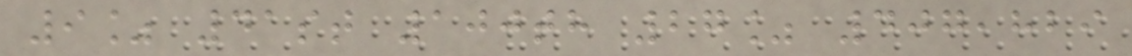9% 41st 100th 27% 407,829
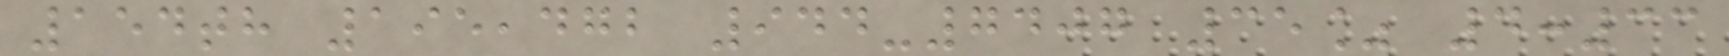154th 195,472 944-7407 35% 4:33
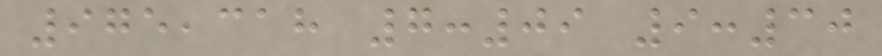975,318 7:09 9:30
